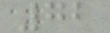72
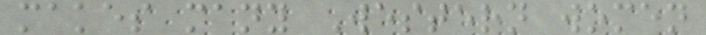makes many Western women
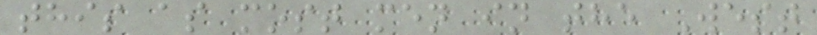this as most men in the West
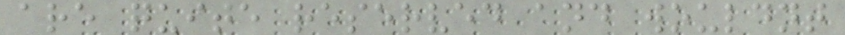are quite reserved and wouldnt
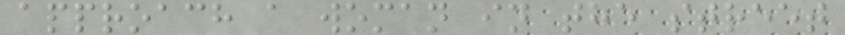approach a woman in the street
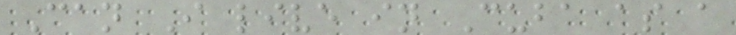Can I live in Cuba as a
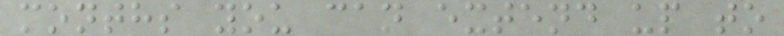months you can extend up to
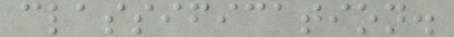classification.
